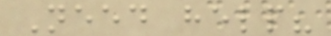Need help?
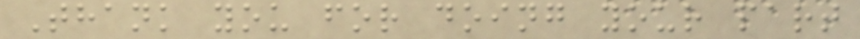Thank you for doing your part
